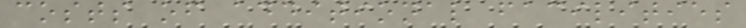costs of additional facilities
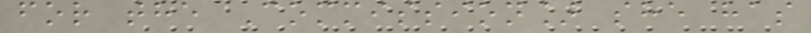for the Commission] she has
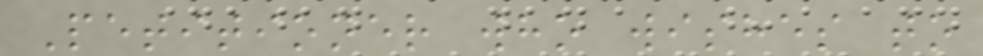Petitioner who wishes to
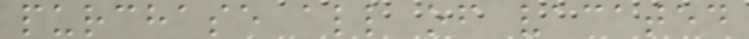purchase all of vacated
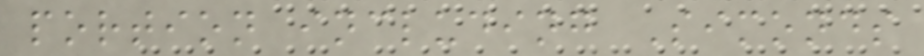portion including Simonds
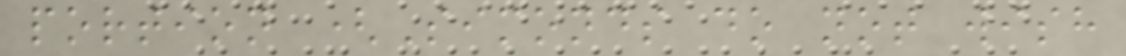portion (Simonds do not wish
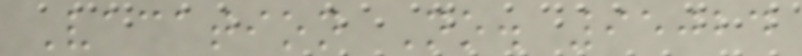Vacation No. 95024
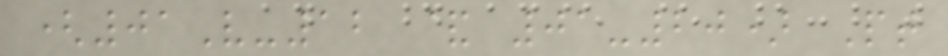(01V-12 & 01-20) Pt
